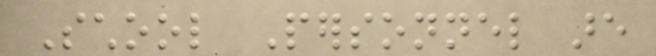School Personnel are
